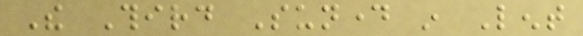The Third Sunday in Lent
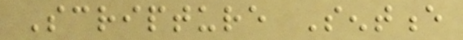Scripture Sentence
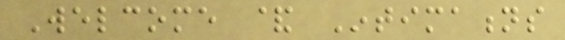Welcome & Intimations
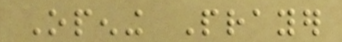Opening Prayer
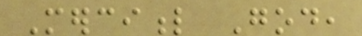Merciful God,
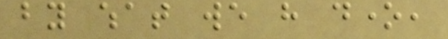by what we have done,
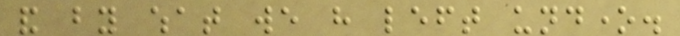and by what we have left undone.
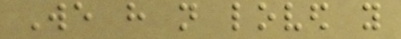We have not loved you
